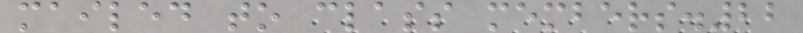mailed to class members.22
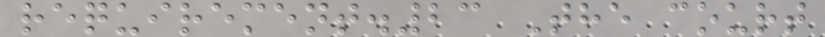requirement.23 The court
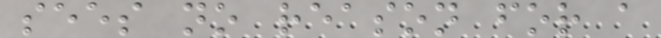sees no reason for a
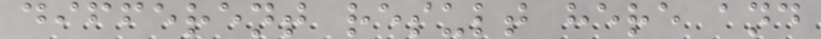different result here and
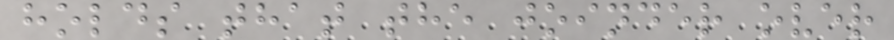holds that the joinder over
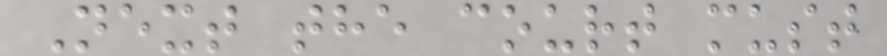Next the court must
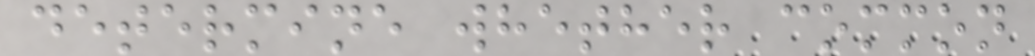determine whether common
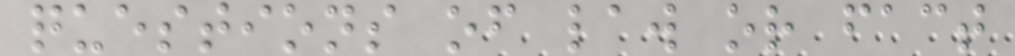questions of law or fact
